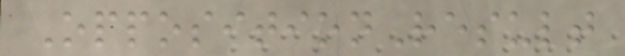OppositionResult
